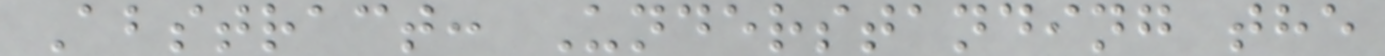Abstract: Understanding the
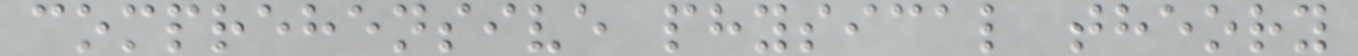comprehensive physical theory
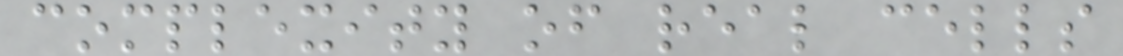complexity of real cells
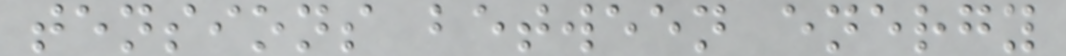tensions between energy
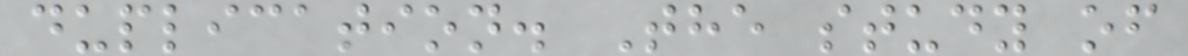duplication. The study of
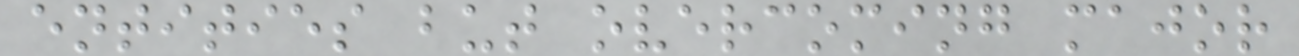entities but overcoming major
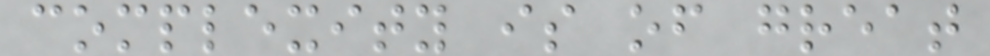complexity is of great
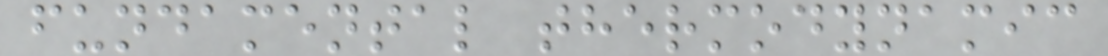fundamental thermodynamic
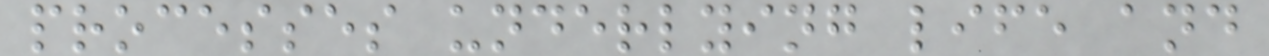processes underlying life and
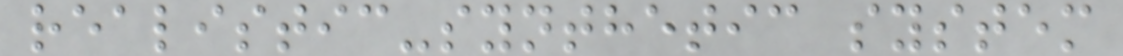realistic-synthetic system
